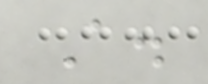A.
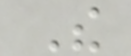The
